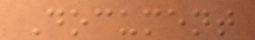Document
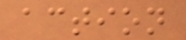action
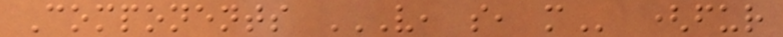Components V, S, M (fur
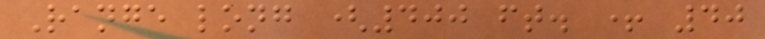Range long (400 ft. + 40
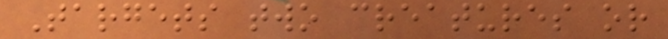Targets two creatures or
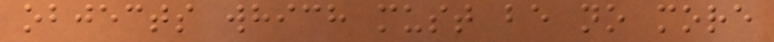objects which must be no more
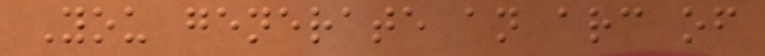You generate an arc of
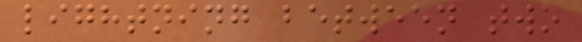lightning between two
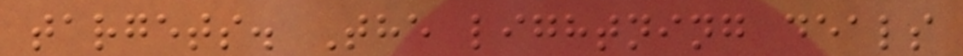targets. The lightning deals
